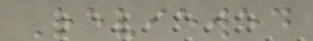Reviewed
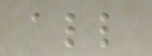all
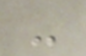-
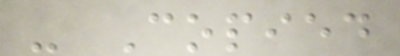- Copied
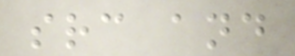src and
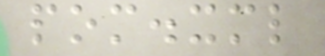pom.xml
